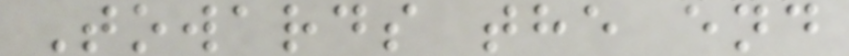Towards the end
